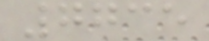7735
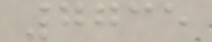7735
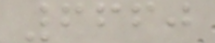6660
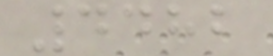4482
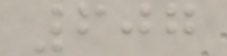607
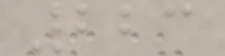223
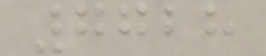7728
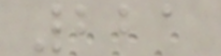221
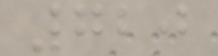720
